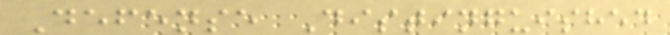Defense Distinguished
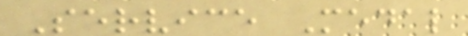Service Medal
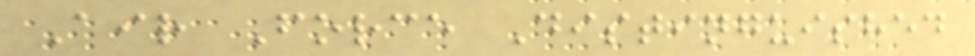Air Force Distinguished
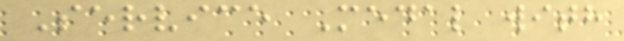Service Medal with
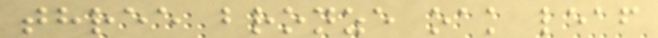three bronze oak leaf
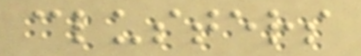clusters
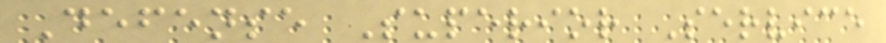Defense Superior Service
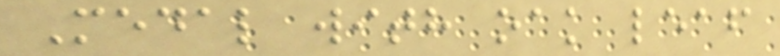Medal with oak leaf
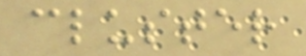cluster
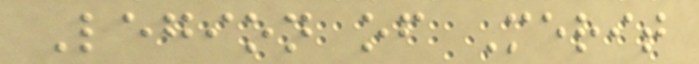Legion of Merit
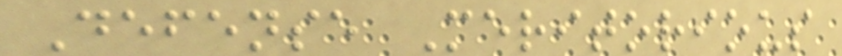Defense Meritorious
